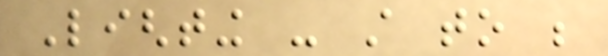Lighting - still to be
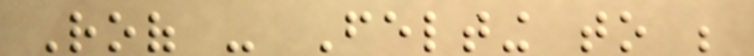Roof - Felting to be
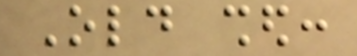Old shed:
